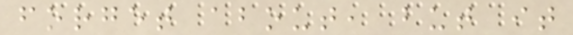forget about, but it
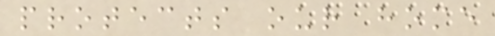protects our home
